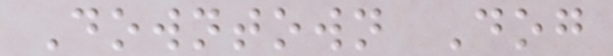Downtown Dog
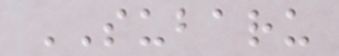SUBARU
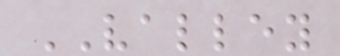VALLEY
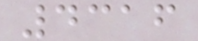4316
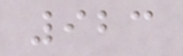923
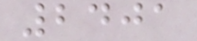2401
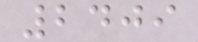2409
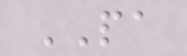PA
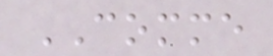COMME
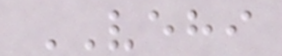VEHI
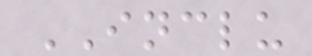INCLU
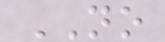NO
